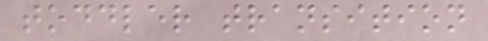toddler transition
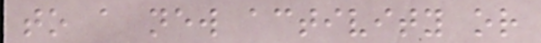to a new activity or
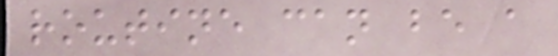routine can be a
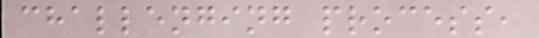challenging process,
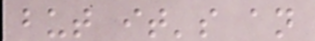but it's an
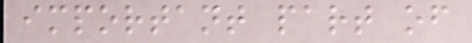important part of
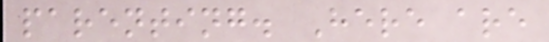parenting. Here are
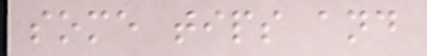some tips and
